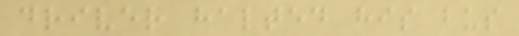driver halted his bus
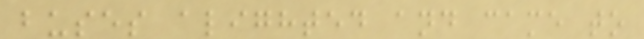buses alighted and came to
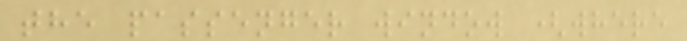the passenger window (where
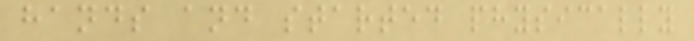hands and started physically
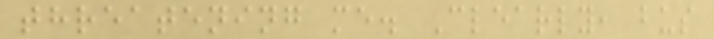threatening me. Clearly, bus
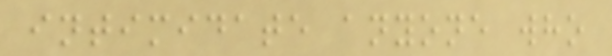intimidate anyone who
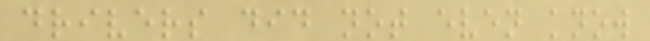drivers did not even know
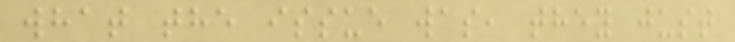what the issue was, they just
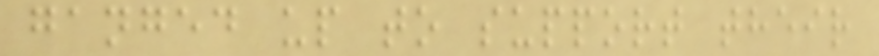ganged up to support their
